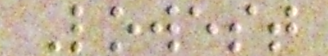Lowest
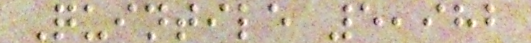Quintile 5,982
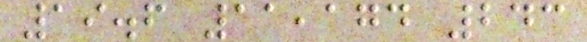19.6 11,174 243
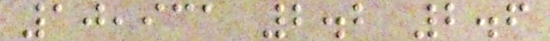10,931 2.2 2.6
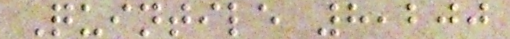Quintile 8,200
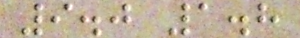9.0 1.8
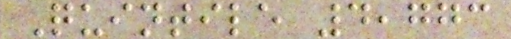Quintile 4,773
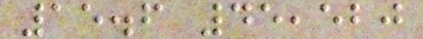15.6 45,520
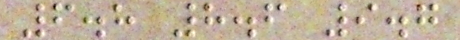6.8 8.6 9.7
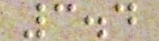3.4
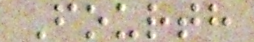Fourth
